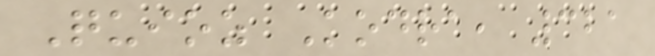Quioz Kodra, 321
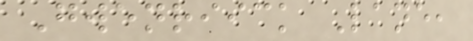Gwenriick Lane,
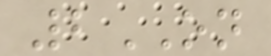2ON
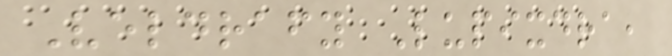Veldrafy Lupixdra,
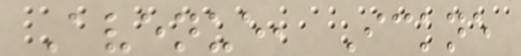Avenue, Ickne
